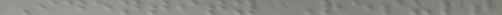Identity Result
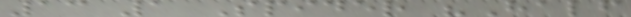13 1 Spider "Half
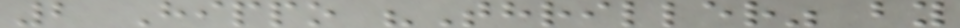2 Hippo "Thriller" by
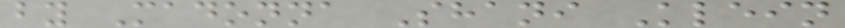by Madonna Shani Klein
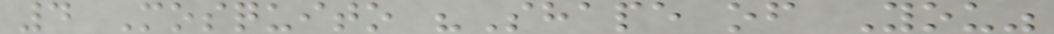4 Mosquito "Shape of You"
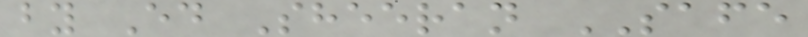by Ed Sheeran SAFE
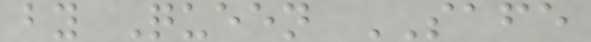by Queen SAFE
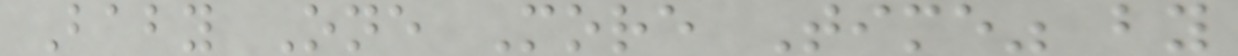Baby One More Time" by
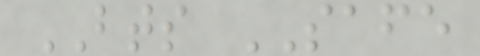BTS SAFE
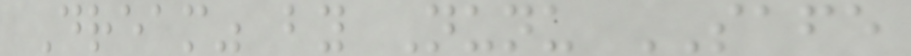Dream" by Nunu SAFE
